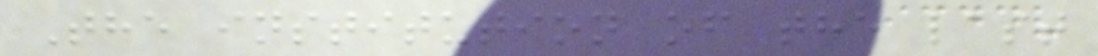The institution of the last
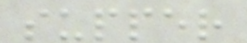supper
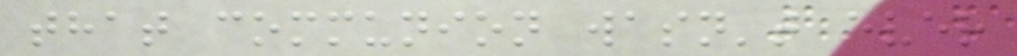that communion wasn't ever
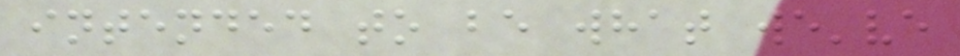intended to be what we've
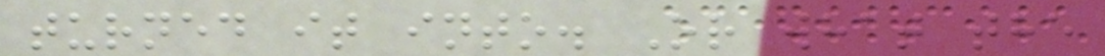turned it into. Or what the
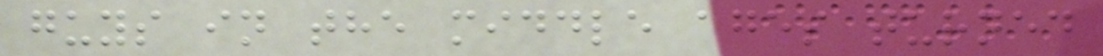guys in the middle ages turned
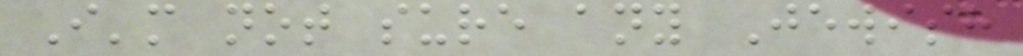I'm not sure any Jewish
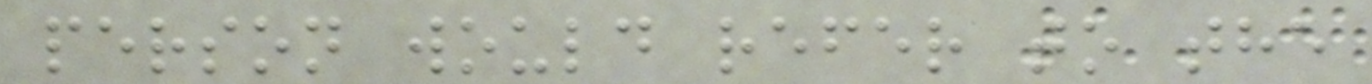person would refer to the
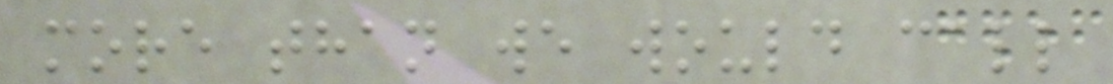more than we would call
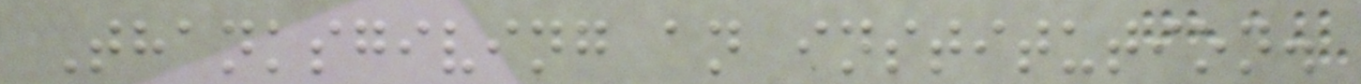Thanksgiving an institution.
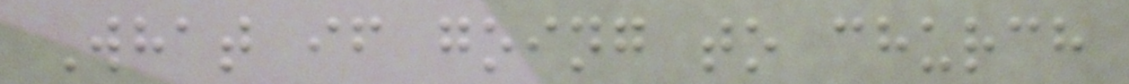What if going to church
